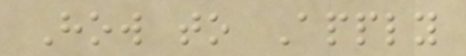How to Apply
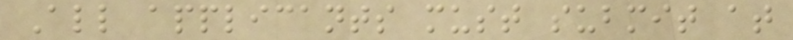All applicants must submit at
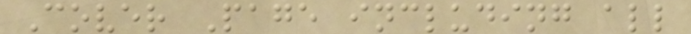Cover Page including all
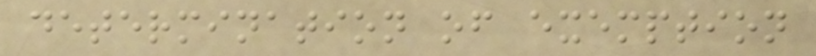determination of exemption
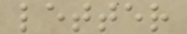letter
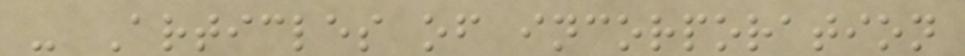- Articles of incorporation
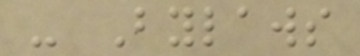- Bylaws
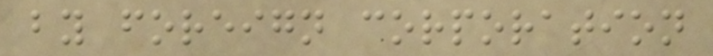by foreign corporation
